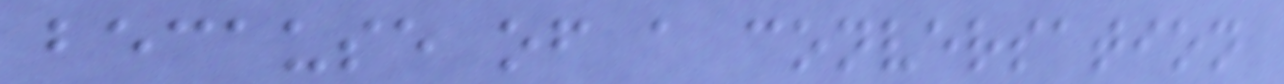because of a conversation
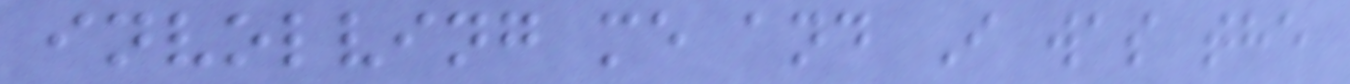involving me and I was the
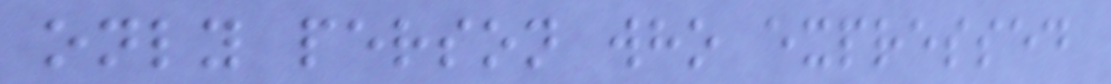only person who expressed
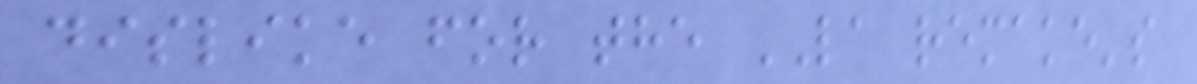dislike for the LA remake's
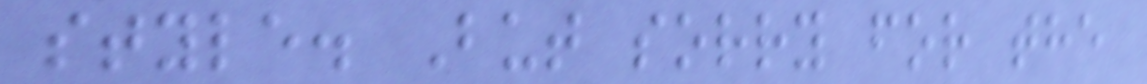style. But sorry for the
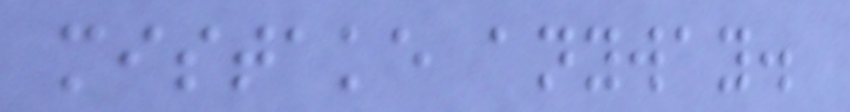mistake anyway.
